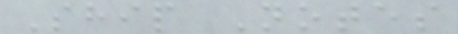Ship Notes
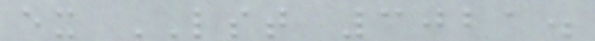ex LST 3021.
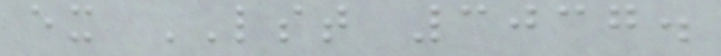ex LST 3037.
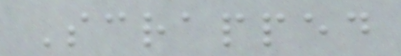Scrapped
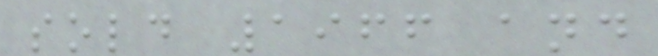sold 1966 and
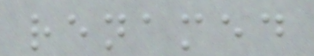renamed
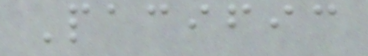Pacific
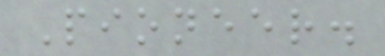Pioneer.
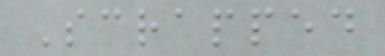Scrapped
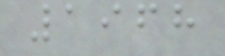1968
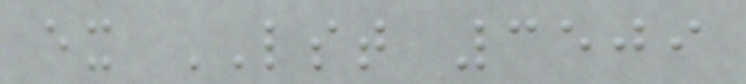ex LST 3509
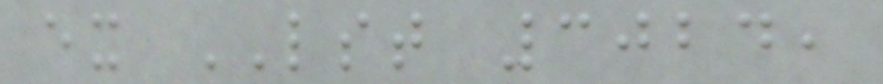ex LST 3024,
